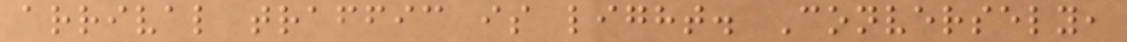arrival traffic is light. Conversely,
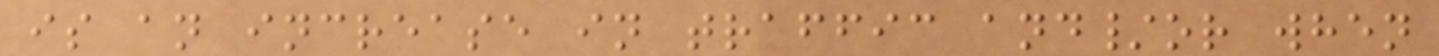is an increase in traffic and/or when
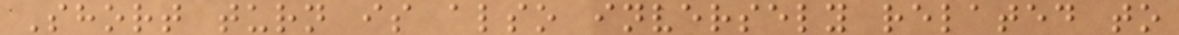Short turn is also inversely related to
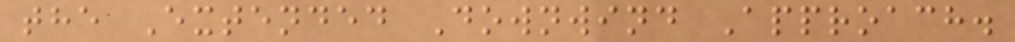the Extended Downwind Approach.
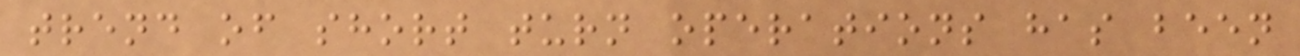trend of short turn operations has been
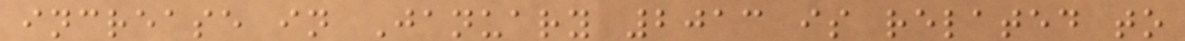increase in January 2013 is related to
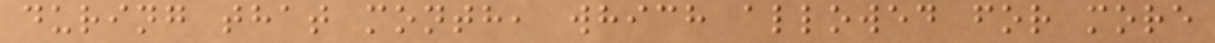during that month, which allowed for more
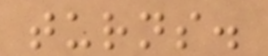turns.
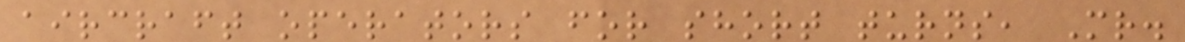aircraft operators for short turns, Mr.
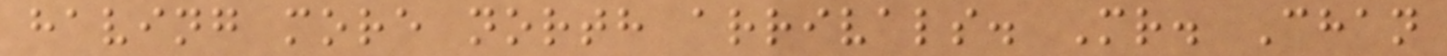having more north arrivals. Mr. Chan
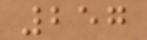257
